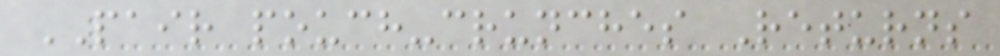PAIR pouch-crunches Returns
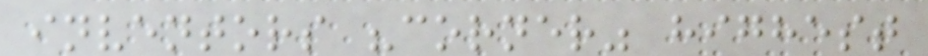inventors "corner" highest
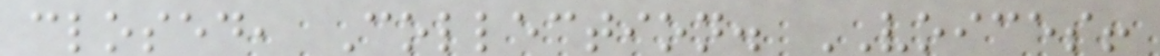closed, Collection. VOICES!
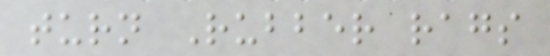turn Rubber rags
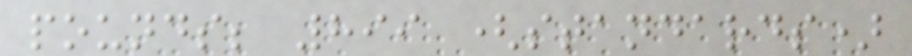pounds; 899 (standards)
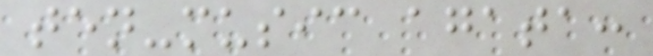ten-music agata:
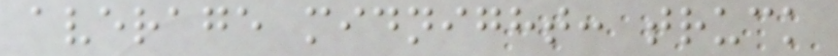average midnight: truck
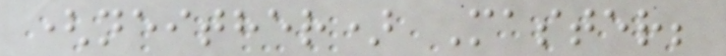(neither) Master;
